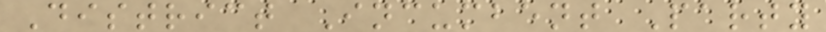District Incumbent Party
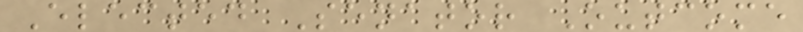Elected Senator Outcome
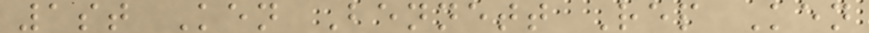1st Ken Bennett Rep Ken
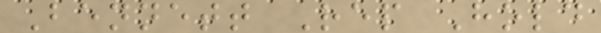Bennett Rep Hold
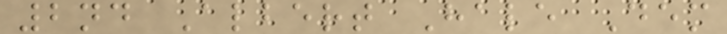2nd Albert Hale Dem
